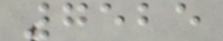7525
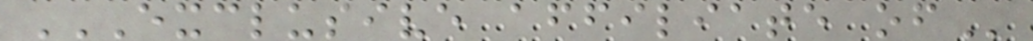EXCLUSIVE AFFILIATE OF
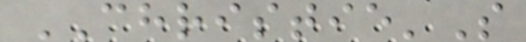CHRISTIE'S
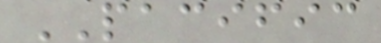PACIFIC
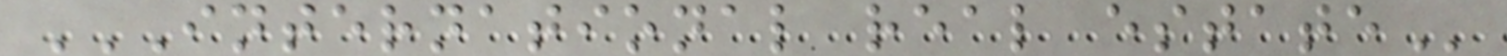INTERNATIONAL REAL ESTATE
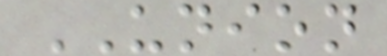UNION
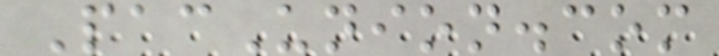PacUnion.com
